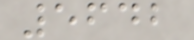5642
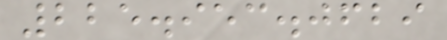225.953.0629
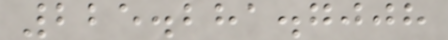225.281.7008
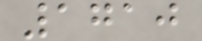1710
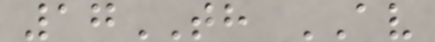17TH AV
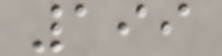199
